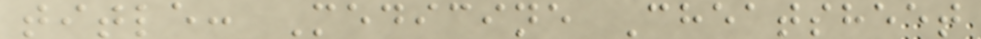title: Medicine Cheatsheet
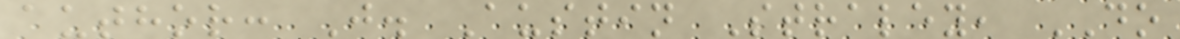author: J. Austin Straley, DO
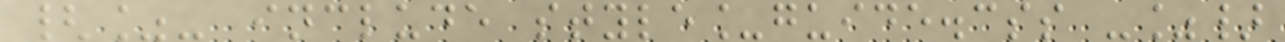{%- include style_guide.css -%}
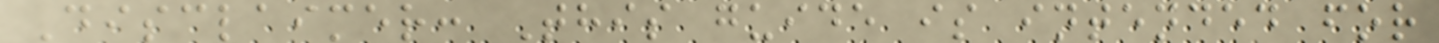Disclaimer: This guide is intended for
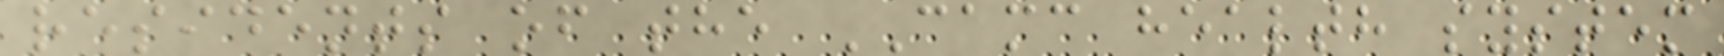residents of the CAMC health system
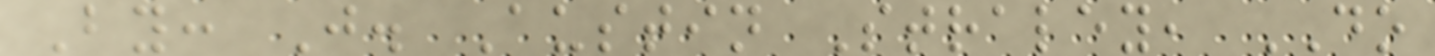By: J. Austin Straley, DO
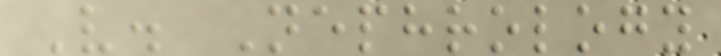V. Nephrology
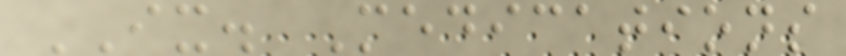IX. Medications
